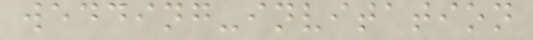wedding-invitation
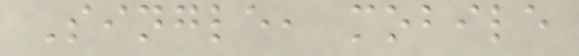Single, mobile
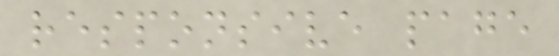responsive page
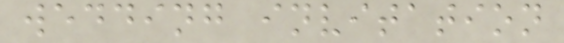wedding invitation
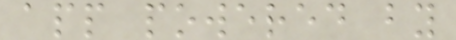app powered by
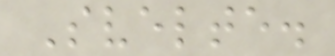Svelte.
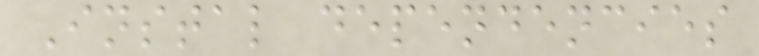Instal dependencies
